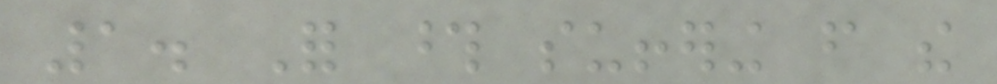1. For those suffering from the
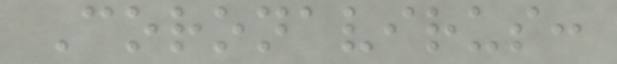Coronavirus:
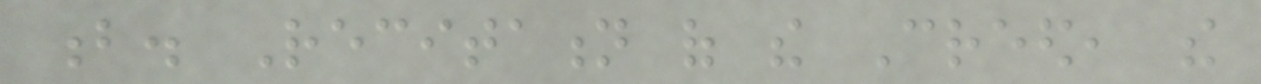b. Recitation of the Creed, the
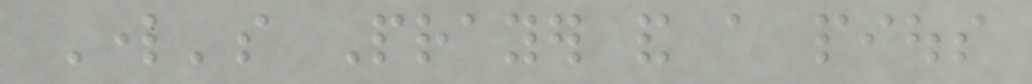Lord's Prayer and a pious
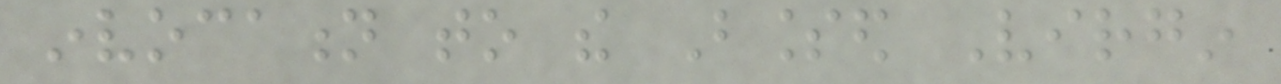invocation to the Blessed Virgin
